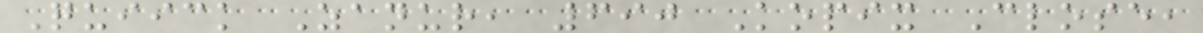Quiick Zanur, 690 Kopix Close,
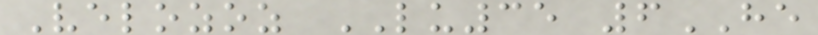Velozoz LU35 6HE
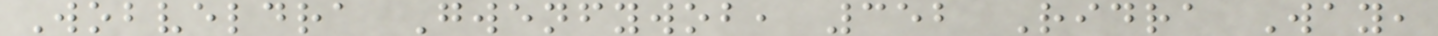Wobveldra Gwenfywob, 352 Ridra Way,
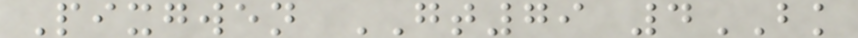Pixgwen GT79 4BK
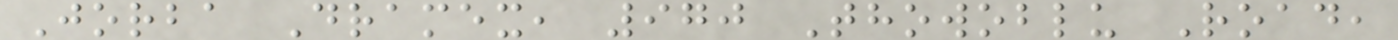Jorba Dramex, 970 Thowoblu Road,
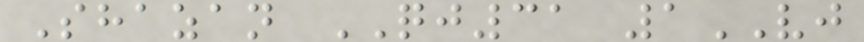Shazan QJ31 1VJ
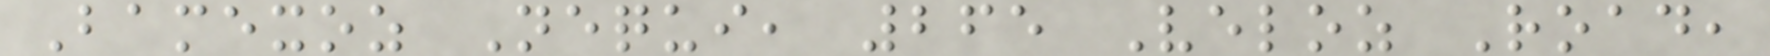Bamexoz Nequi, 265 Veloz Road,
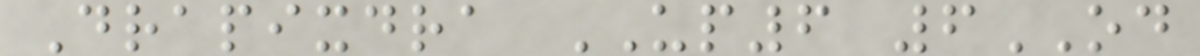Drapixdra UP6 6OD
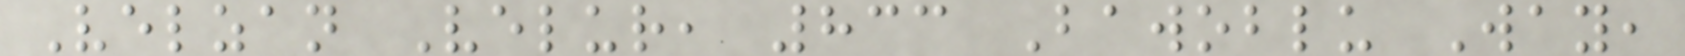Velzan Velur, 833 Bawoblu Way,
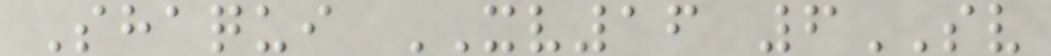Shaqui XV16 6SV
